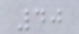40
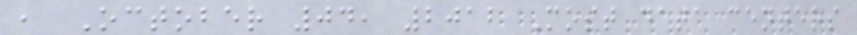, October 04, 2012 Most data centers
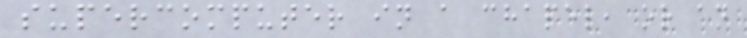supercomputer in a chapel, or an
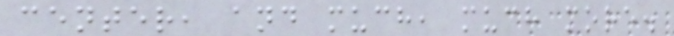center, and much, much more.
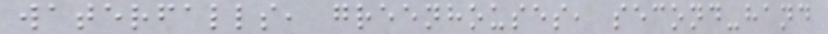waterfalls, greenhouses, second-hand
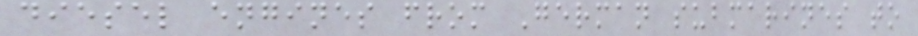diesel engines from German submarines to
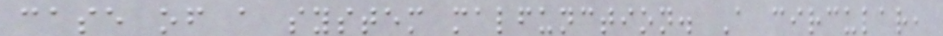case of a system malfunction. A circular,
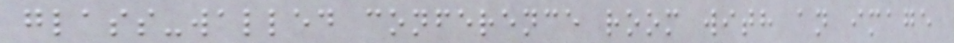glass-walled conference room with an image
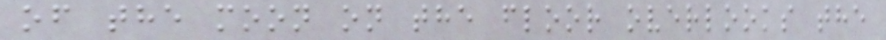of the moon on the floor overlooks the
